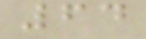64
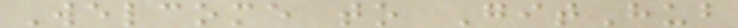Welcome to GitHub
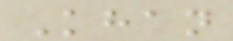Khan
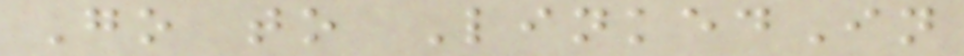Go to LinkedIn
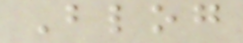Blog
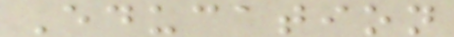Education
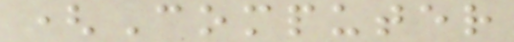(Computer
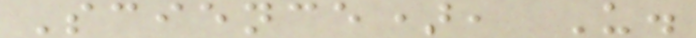Science), U.
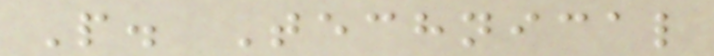P. Technical
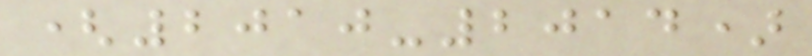(2010-2014)
